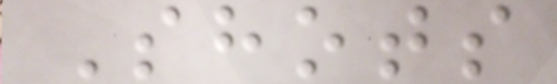Shots
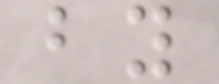by
